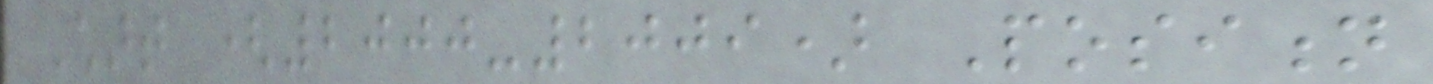Chart (2000-2009) Position
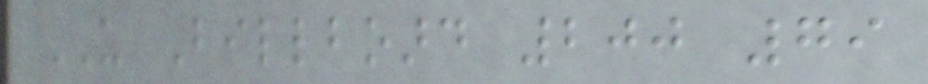US Billboard 200 79
